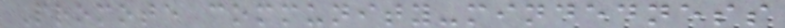Promote community-mindedness
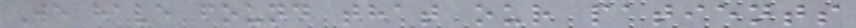We have found that our patients
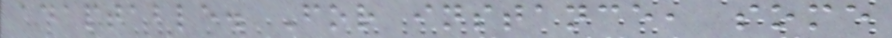adaptable. For instance, some
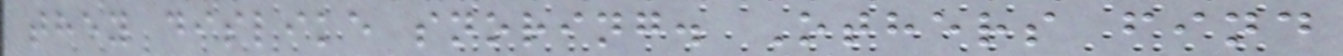they dislike snoring. Others find
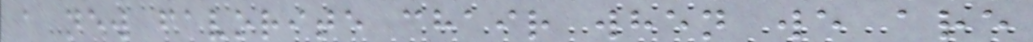a new favorite chair when we are
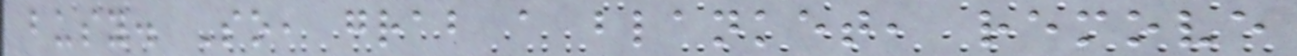busy. So, grab a blanket, remove
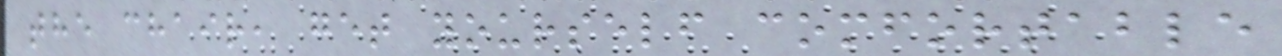the chair, get yourself comfortable
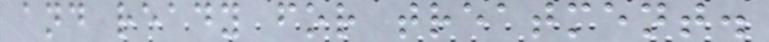and ready for treatment.
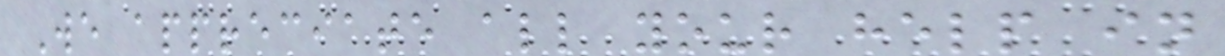We appreciate all your help in
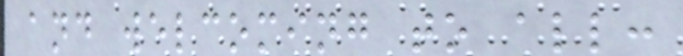and welcoming to all:
